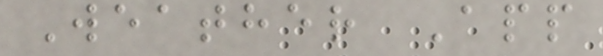Weather App
